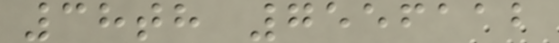38th 7556112
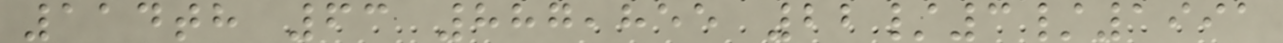114th 63 887,855 22/3/1991
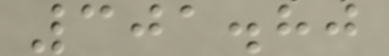301.80
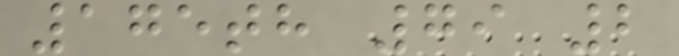175th 79 2
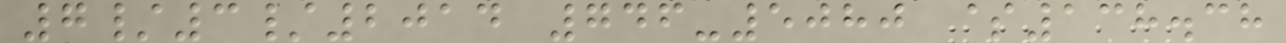7/3/2014 746-5080 $138.38
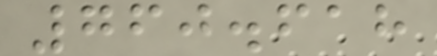760.618
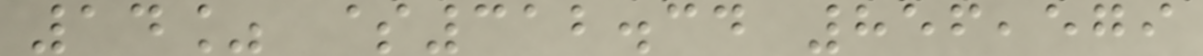14% $312.34 856,579
